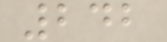242
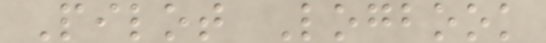Pilot Logbook
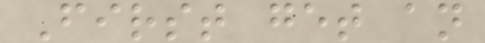First get an
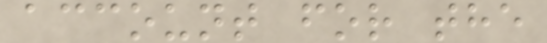account for the
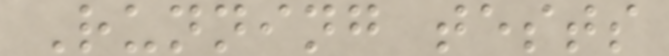Running tests
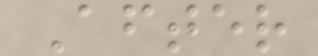After
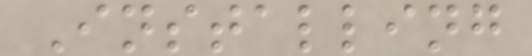Installing
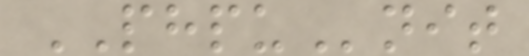PHPUnit
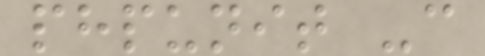phpunit -c
